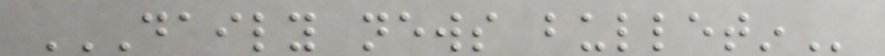DAILY NEWS BULLETIN
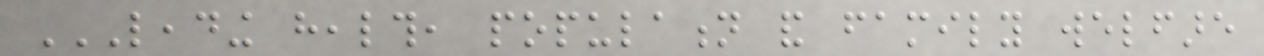LEADING HEALTH, POPULATION AND FAMILY WELFARE
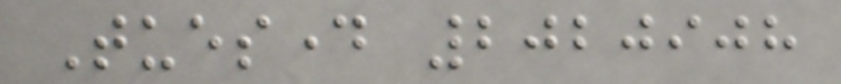Tuesday 2020908
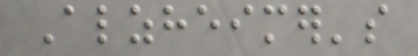Alzheimer's
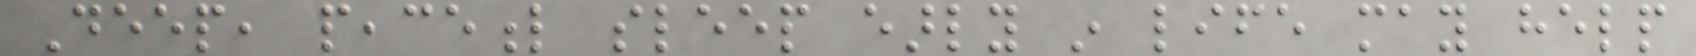Deep, peaceful sleep early in life may help
